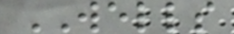WELLS
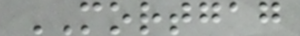MORTGAG
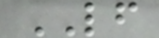LF
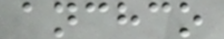anchco
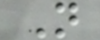N
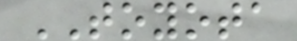TOYOTA
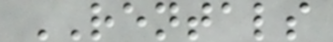RENTALS
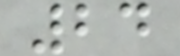24
